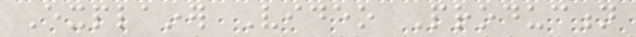Explainer Video Production
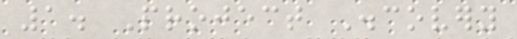1. Project Discovery
